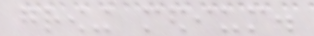growing medium.
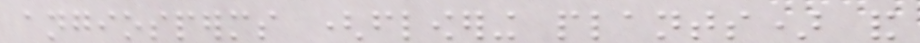angiosperms (flowering plants) and
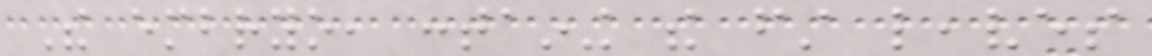The embryo, containing the first leaves
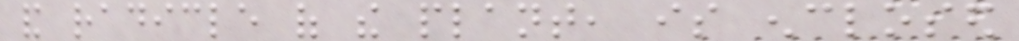and radicle of the plant, is enclosed
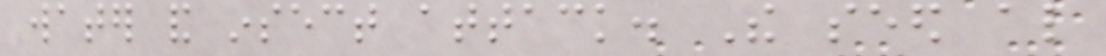water and insect attack. The seed also
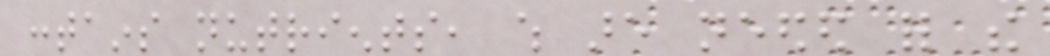contains nutrients, which are needed for the
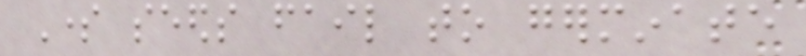Some seeds fail to germinate
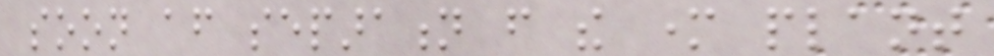soon after separation from the mother plant
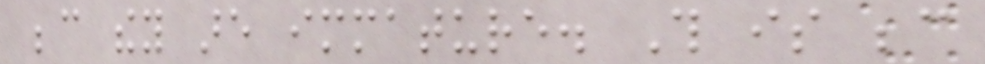because they are immature. This is because
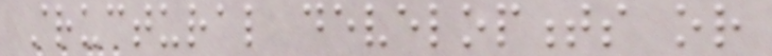structural developments or
